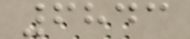6843
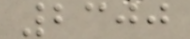2300
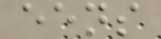eens
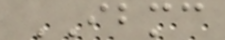IBMC
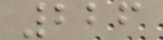226
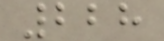228
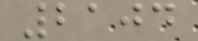2104
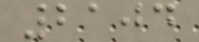2104
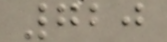720
